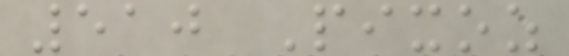510 Pixoz
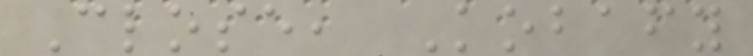Close, Kobafy
